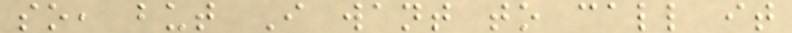so, but I want to call it
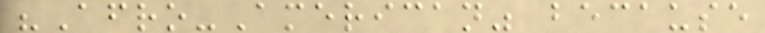"Afro-American" because
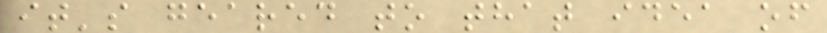it's geared to that idea of
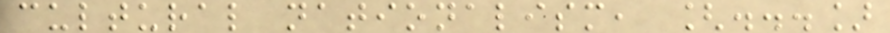cultural nationalism, [...]
